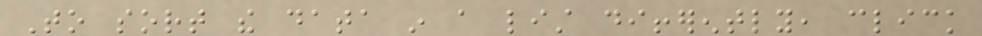To sort the data in a list differently, click
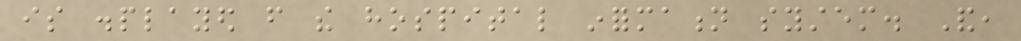is displayed from the hospital information system. And,
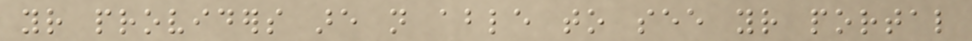your providers are not able to see your portal
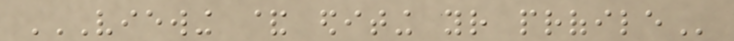VIEWING & EDITING YOUR PROFILE
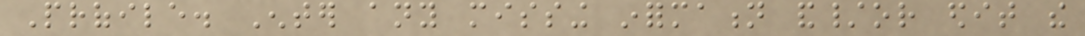Profile. Enter any missing information and/or edit the
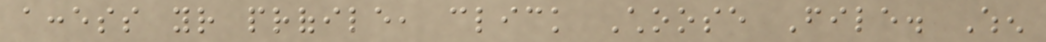access your profile, click Choose File. When
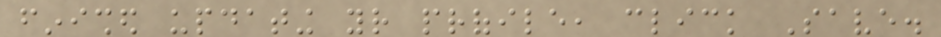finished updating your profile, click Save.
